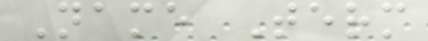Name Term
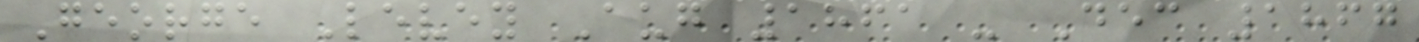George Levey Aug 1861 - Dec 1867
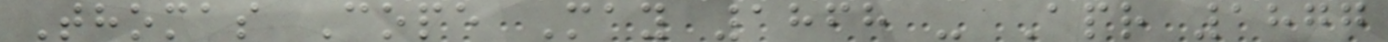Thomas Cope May 1868 - Apr 1877
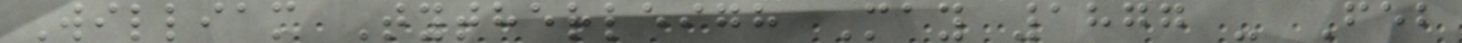William Tytherleigh May 1877 - Feb
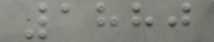1880
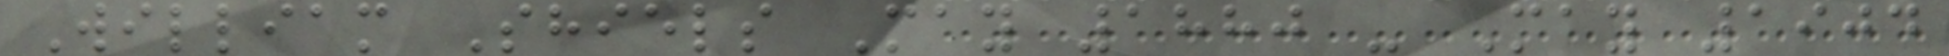William Shiels May 1880 - May 1904
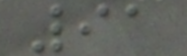91
